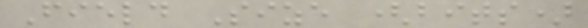Field Size (bits)
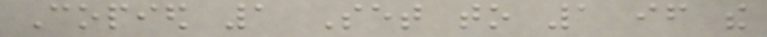Copied 1 Set to 1 if the
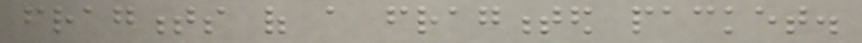fragments of a fragmented packet.
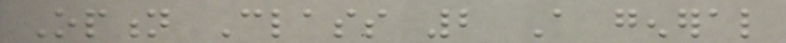Option Class 2 A general
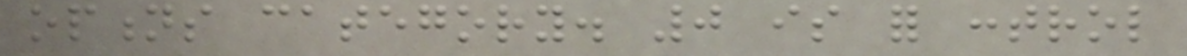options category. 0 is for control
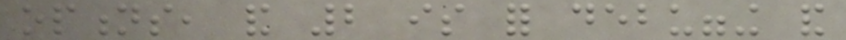options, and 2 is for debugging and
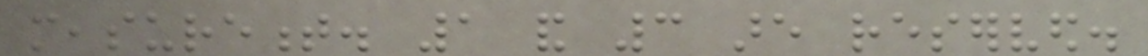measurement. 1 and 3 are reserved.
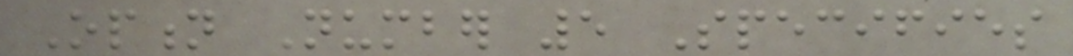Option Number 5 Specifies
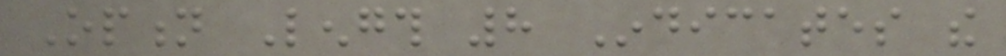Option Length 8 Indicates the
